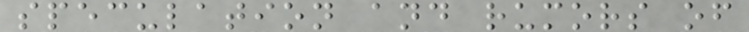speculation and rumors of
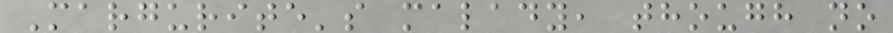Margurite's malady, though no
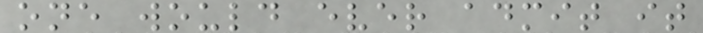one would ever admit it
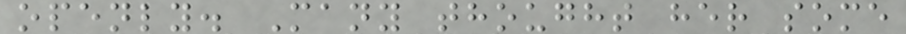openly. Many thought her some
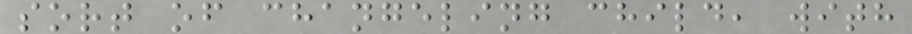sort of changeling child, with
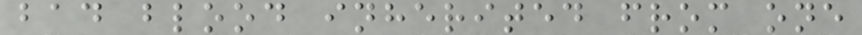bad blood inherited from one
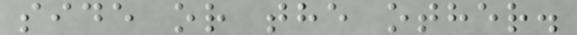side or the other.
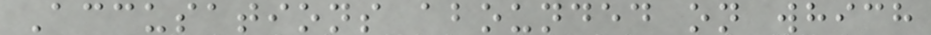Accusations abounded on which
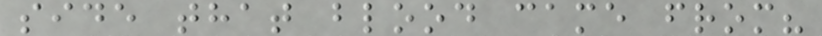side that blood came from?
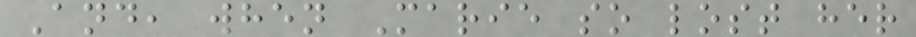And, when Marie so lost her
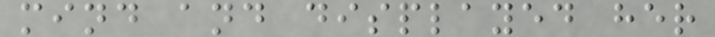mind and displayed her
